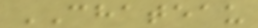CHATEAU
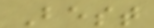Best
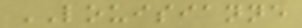LOUISIANNE
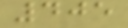405
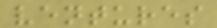ventures
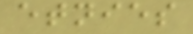etnies
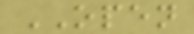OPEN
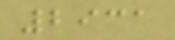2931
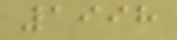1998
